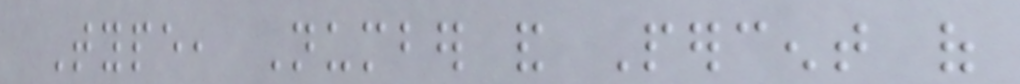Type, Number and Percent of
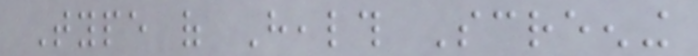Type of Health Screening
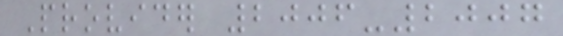Provider 2006-2007
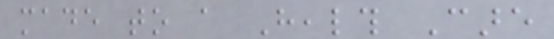made to a Health Care
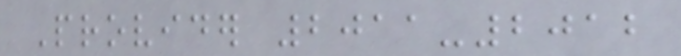Provider 2011-2012
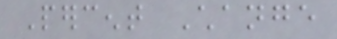Percent Change
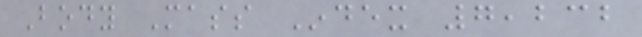Body Mass Index 7,232
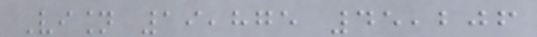Vision 19,875 45,206
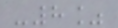-8%
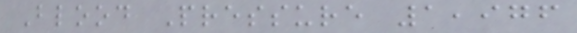Blood Pressure 1,976
